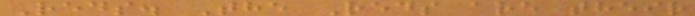Reds. The Reds are their
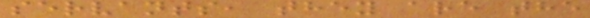servants, they are the
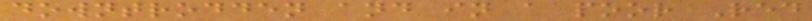downtrodden and in a poor Red
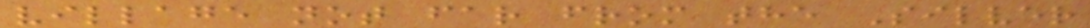village not far from the Silver
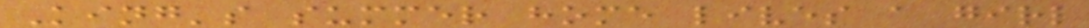King's summer home lives a girl
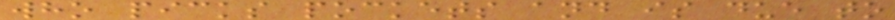who picks pockets and is due to
